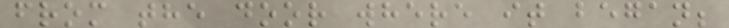from the door where it began;
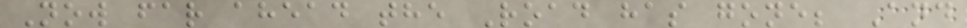Now far ahead the Road has gone; And
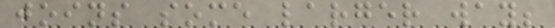joins some larger way;
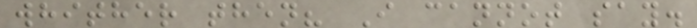whither then? I cannot say.
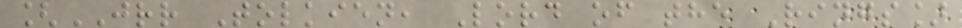[JRR Tolkien, Lord of the Rings]
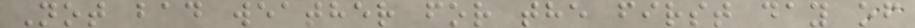Not bad weather for the first day of
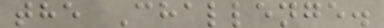the Challenge.
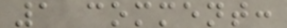1 comment:
